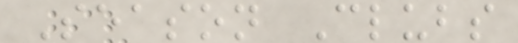Season Clubs
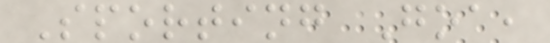Sporting Goa,
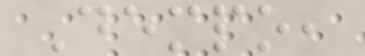Dempo,
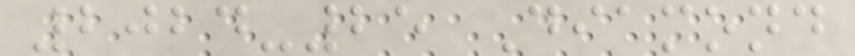2024-25 Diamond
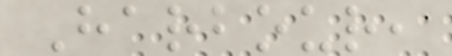Harbour,
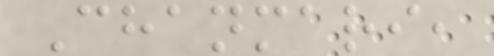Chanmari,
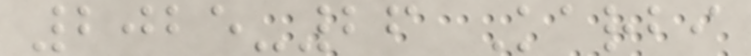2025-26 Karbi
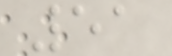51
